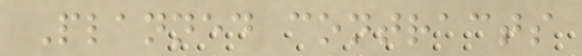Planned contracts
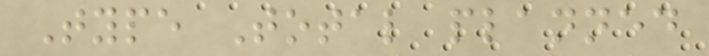Type Total planned
